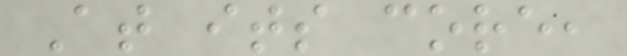At its core,
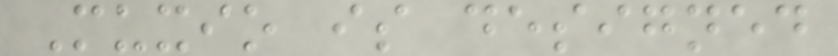Muxio is designed
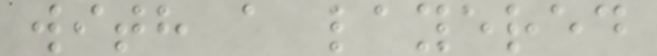with a layered
